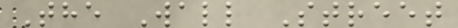The Wall Street
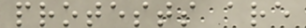protests are
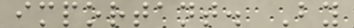important. By
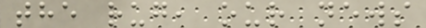the rug, our news
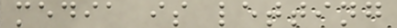media is letting
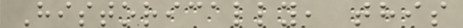Historically, this
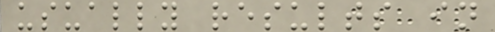usually results in
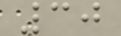30
